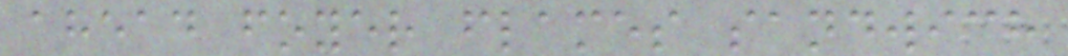ahead foyer flames sandwich
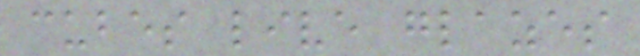cubes live glazes
